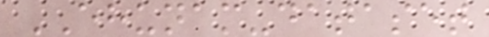EHUNAM-dataset
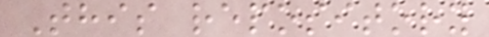This repository
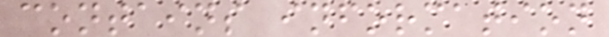contains information
